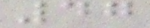47
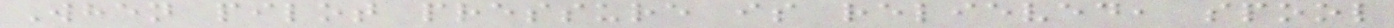When pilot pressure is relieved, spool
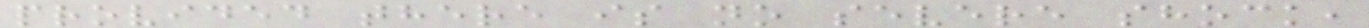provided there is no severe shock,
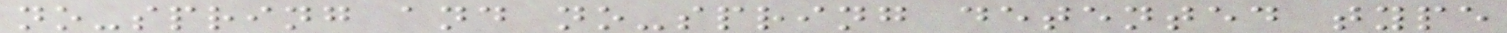no-spring and no-spring detented type
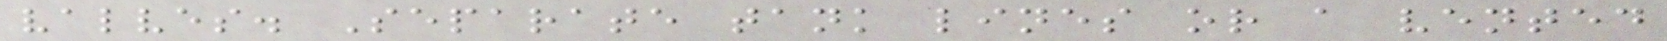valves. Separate tank lines or a vented
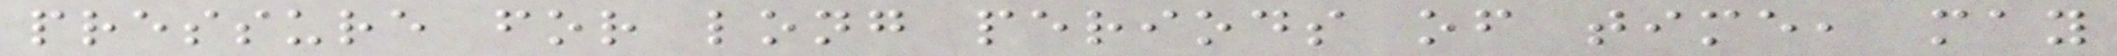pressure for long periods of time, may
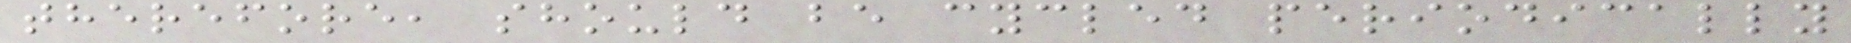therefore, should be cycled periodically
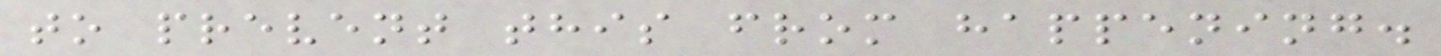to prevent this from happening.
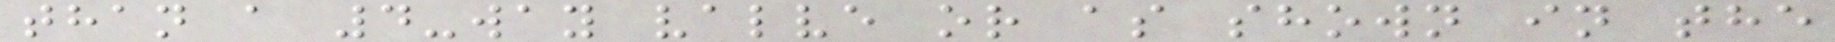than a 4-way valve or as shown in the
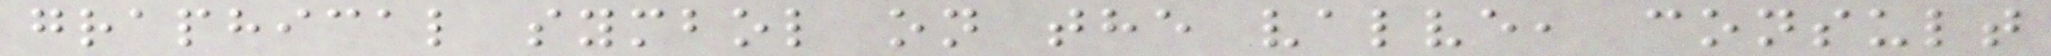graphical symbol on the valve, consult
